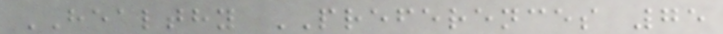HEALTHY PREFERENCES 75
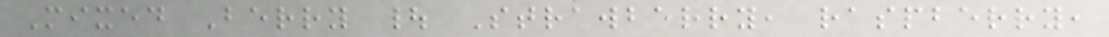Mixed Berry | Strawberry, raspberry,
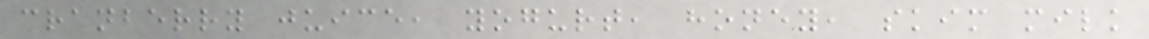cranberry juice, yogurt, honey, skim milk
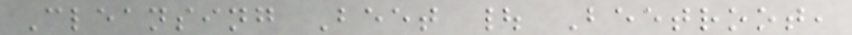Cleansing Beet | Beetroot,
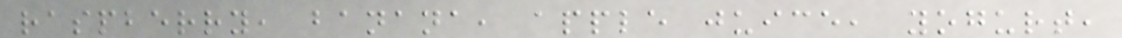raspberry, banana, apple juice, yogurt,
